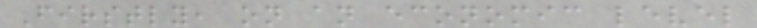Firstly, on an economic level
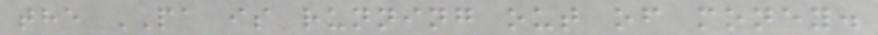the PA is running out of money.
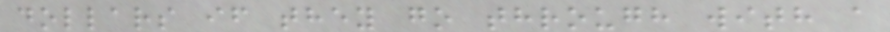dollars if they go through with a
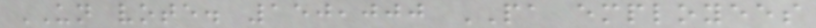UN vote. 150,000 PA employees
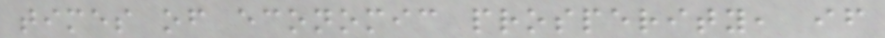times of economic prosperity, if
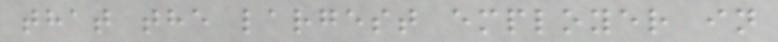that the largest employer in
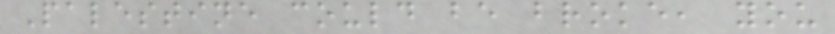Palestine could be broke, you
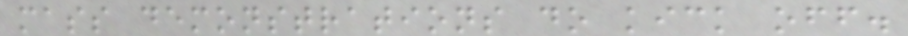mass demonstrations do kick off.
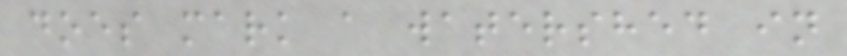does mark a watershed in
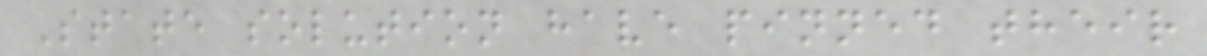State solution have pinned their
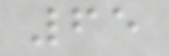65
